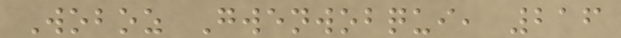Woboz Gwenwobqui, 216
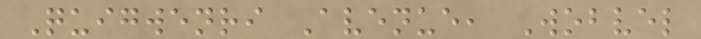Quigwenri Avenue, Wobvel
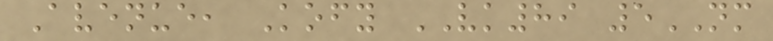Avenue, Kofy VK89 5NM
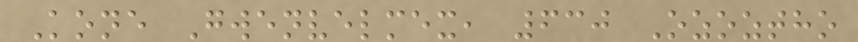Kone Gwenvelmex, 630 Ozoztho
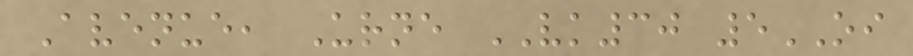Avenue, Urne VK30 5OI
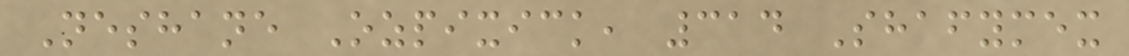Neshane Ozpixick, 314 Shafymex
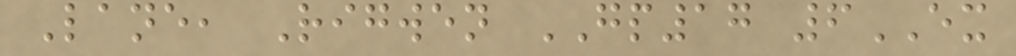Lane, Rigwen GP17 6EX
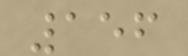156
